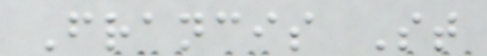Francis St
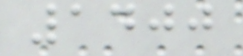1400
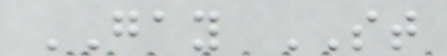GAY ST
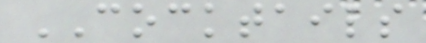COCKTAILS
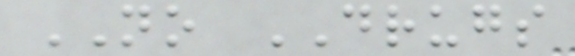NO DRUGS
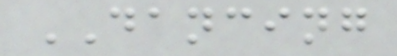DANCING
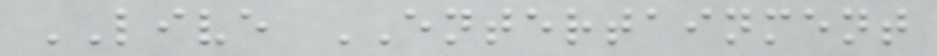LIVE ENTERTAINMENT
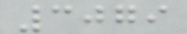3079
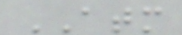ATM
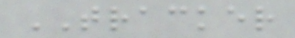TRACKER
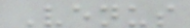Venus
